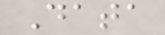Data
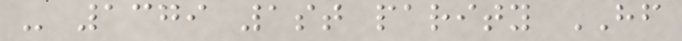- 1379 1st parity HF
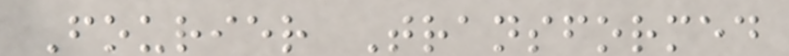Fourier Transformed
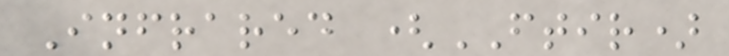Infrared (FTIR)
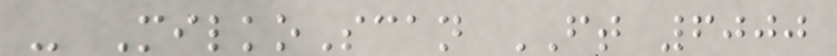- MilkoScan FT 6000
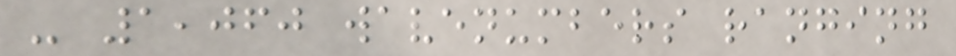- 1,060 wavenumbers ranging
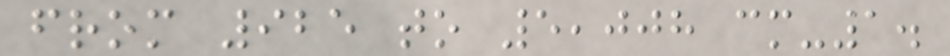from 925 to 5,008 cm-1.
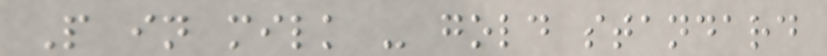P in milk - gold standard
